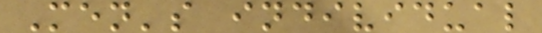Men's individual
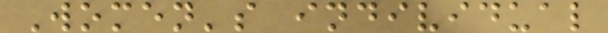Women's individual
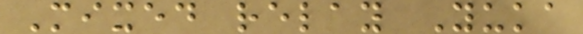Mixed relay Yuka
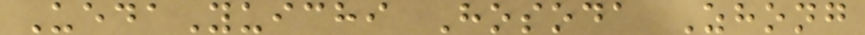UedaYuichi Hosoda Zhong
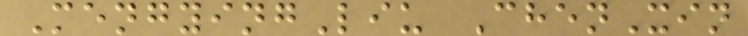MengyingLiu ChenXin
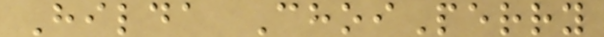Hilda ChoiPerry
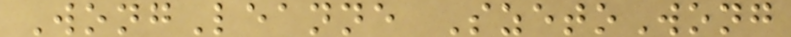WongLeanne SzetoWong
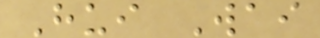Hui Wai
